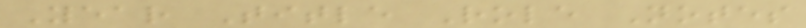Year Title Role Notes
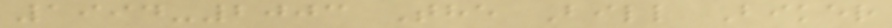1994-2003 The Bill Biker
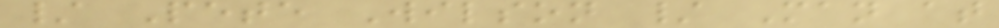/ Pete Wilson / Man at
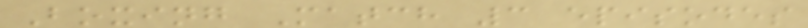Boxing Match 3 episodes
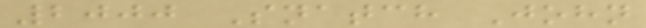2000 Snatch John
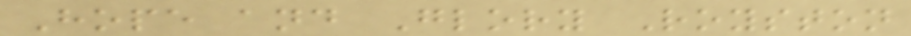Hope and Glory Royston
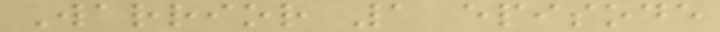Warrior 1 episode
